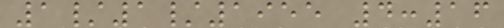1/1/1955 4:16
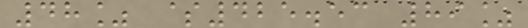48% $425.53 89%
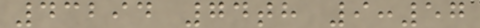43294 74th 9:57
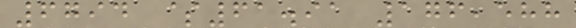6794 $61.91 176,588
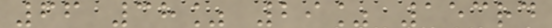66 38% 29% 153rd
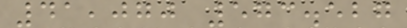41,070 573.527
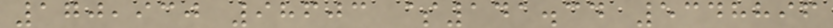170,930 98603 $141.34 5348896
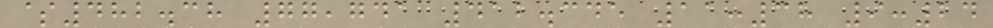$482.38 77,741 412.345 11:38 9:24
